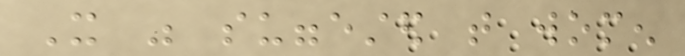It was suggested that women
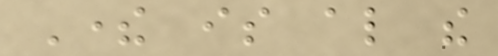There is also the
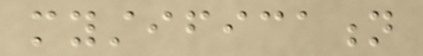mystification
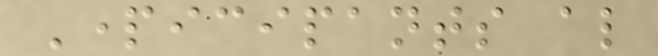Participants also
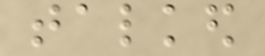talked
